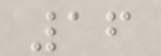16
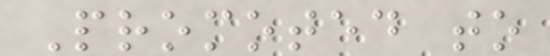Promoted to
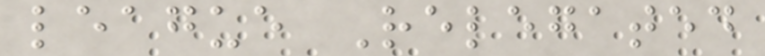league Relegated
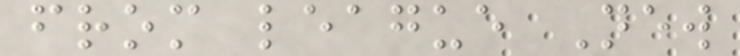from league New
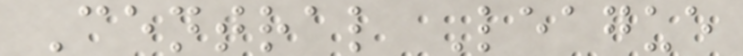Central League
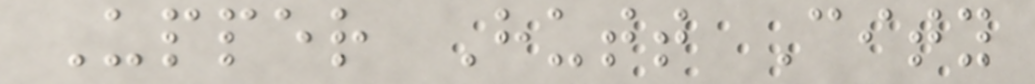Upper Hutt City
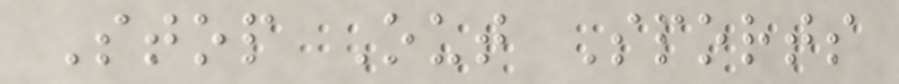Stop Out Sports
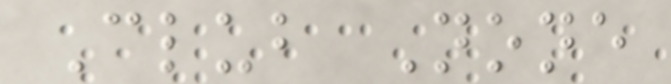Club None
